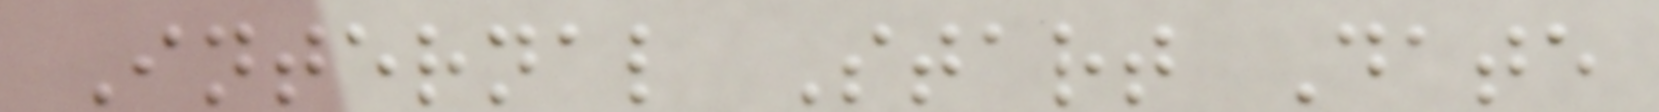Internal Start Date
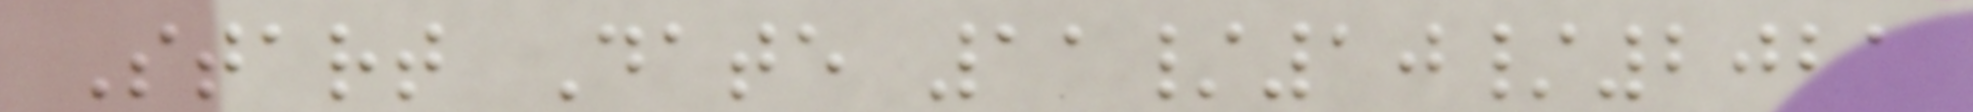Start Date 11/10/2021
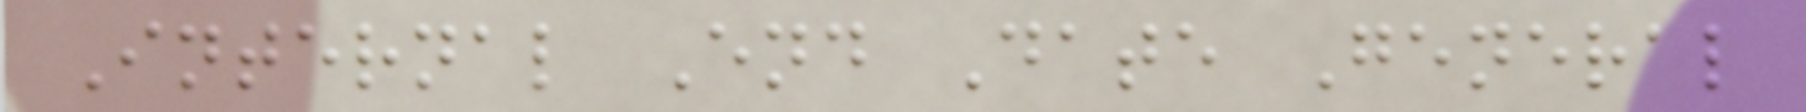Internal End Date General
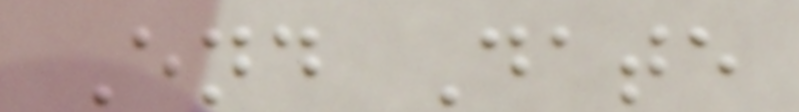End Date
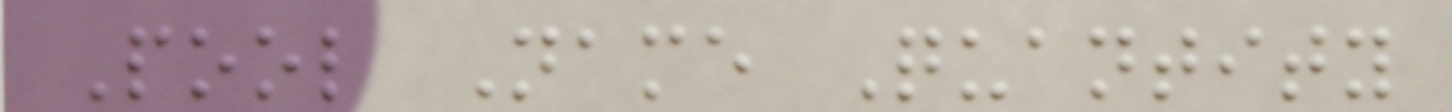Pool Name Quantity
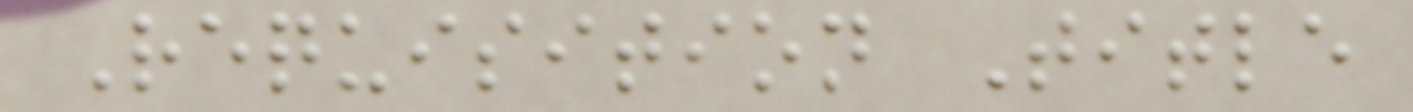Requisition Title
